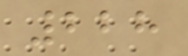228
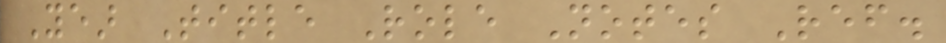Year Title Role Notes Ref.
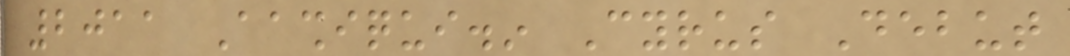2011 Aashiqui.in Cyrus Debut
